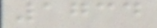1734
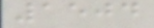1504
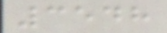3548
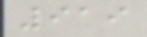919
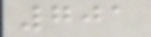701
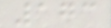173
